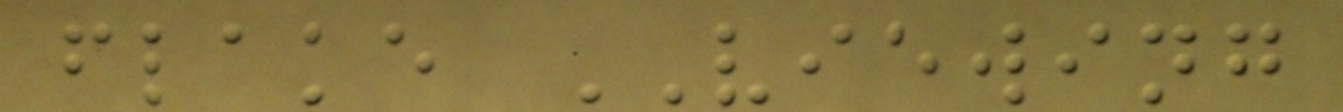flake VIEWING
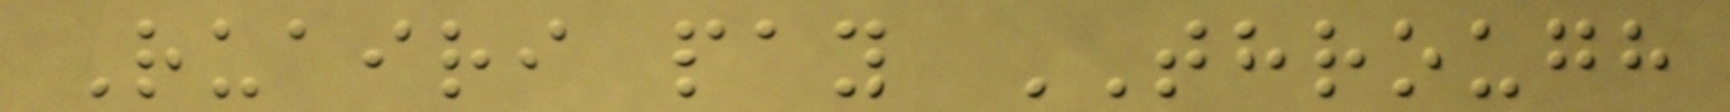Ruairi pay THROUGH
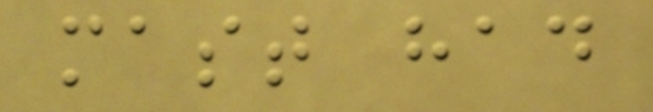mast had
